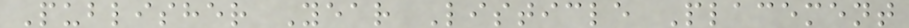Publisher Year Listicle Placement
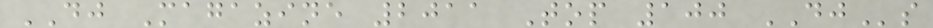DJ Magazine 2011 Top 100 DJs
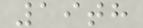19th
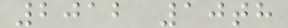2012 10th
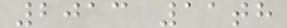2013 11th
